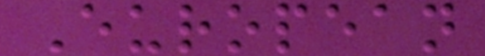European
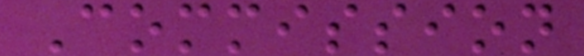Commission
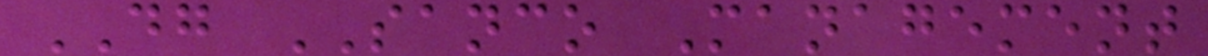DG SANCO Management
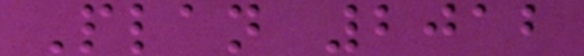Plan 2012
